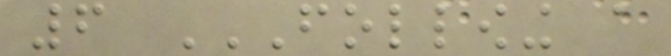6 FOLLOWING A
